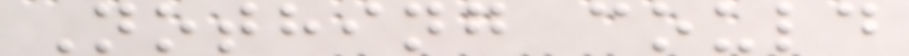Nothing could
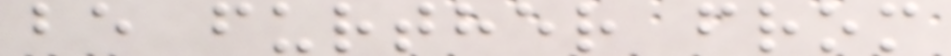be further from
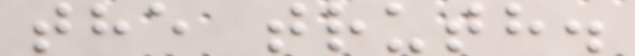the truth.
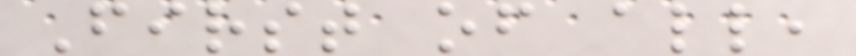First of all,
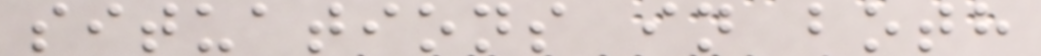situations in both
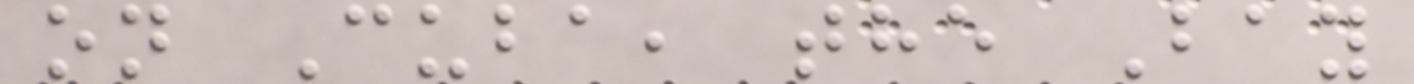on Cuba, the Bay
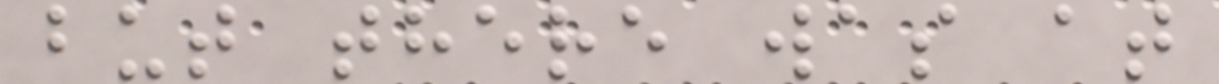but there was at
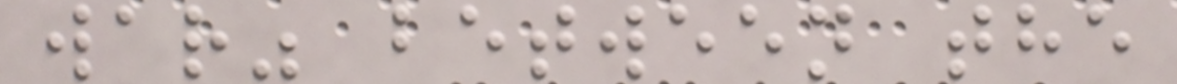war" between the
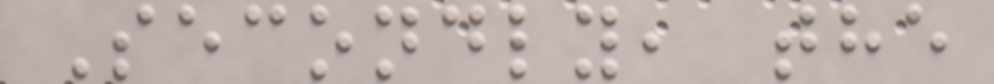Secondly, the
